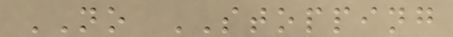NO STOPPING
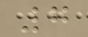7
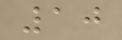10
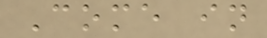Come in
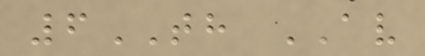6TH AV
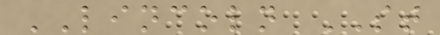LINCOLN ST
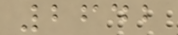2642
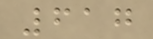617
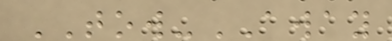TOW-AWAY
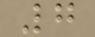7
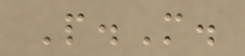P.M.
